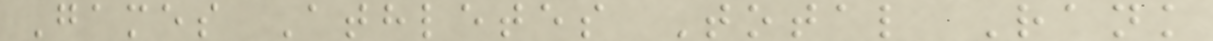Games Athletes Total Rank
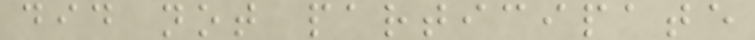did not participate
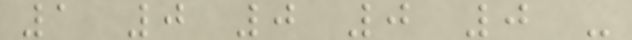1 0 0 0 0 -
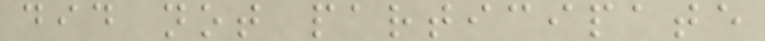did not participate
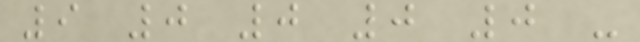9 0 0 0 0 -
